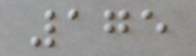175
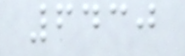6430
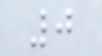0
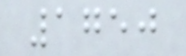1750
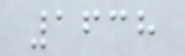1638
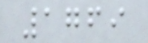1769
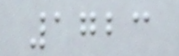1723
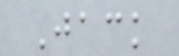Jack
